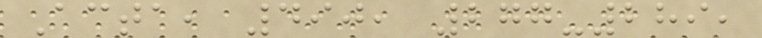Acta, 490, 277-289,
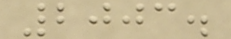2003.
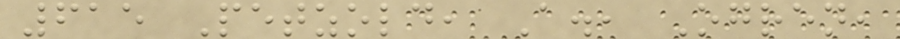615 Petzold, A., Ogren,
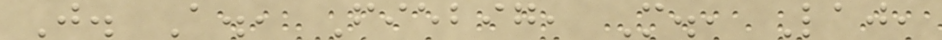J. A., Fiebig, M., Laj,
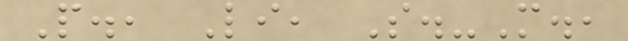P., Li, S.-M.,
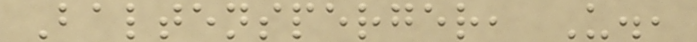Baltensperger, U.,
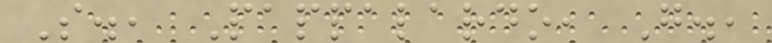S., Pappalardo, G.,
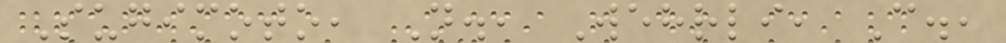Sugimoto, N., Wehrli, C.,
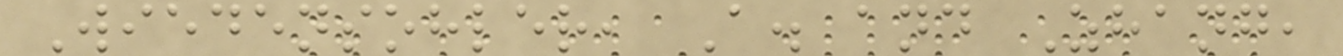Wiedensohler, A. and Zhang,
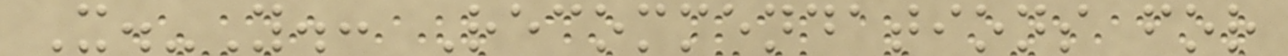X.-Y.: Recommendations for
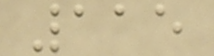115
